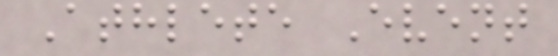Athlete Event
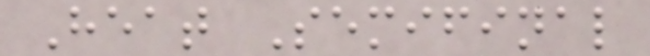Heat Semifinal
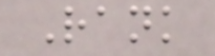Rank
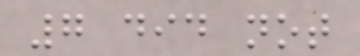7 did not
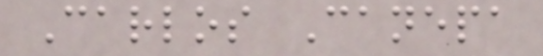Carlos Canepa
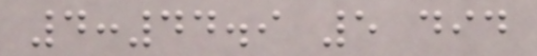4:44.9 5 did
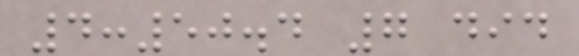4:50.4 7 did
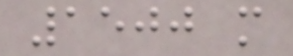1500 m
